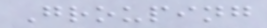Grouping
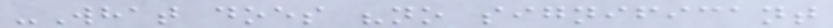-What does "no significant
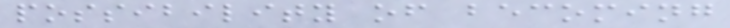possibility of becoming
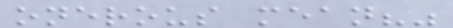onerous mean?"
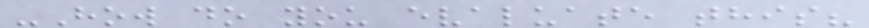-How do you evaluate this?
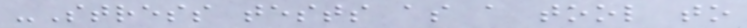-Stress tests as a tool to
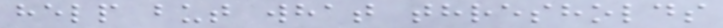help but what thresholds
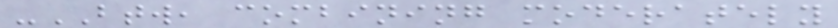-BTW, combining moderately
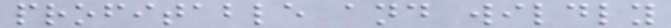profitable and wildly
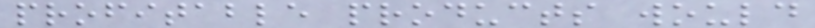profitable products would
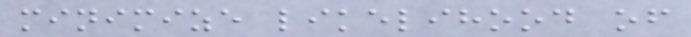minimize likelihood of
